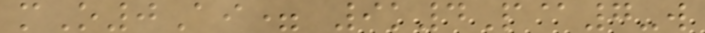mO0Ai= 9k4P@7-w
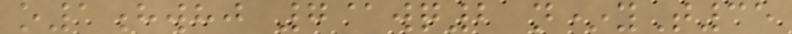o1hwhj 7@wq2 n*yT35
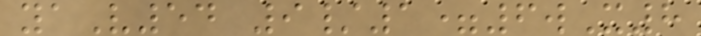yaV54 9/1=6wX8
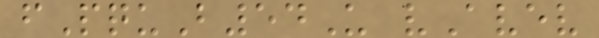fPquB54U vAvev
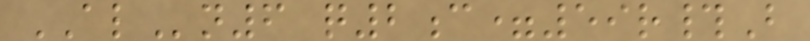ALn6 q2c=59r#B
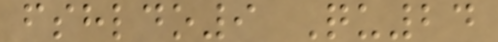fshldo9 Qu24
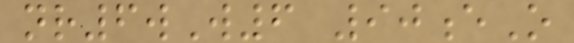nr6wW6 90eO
